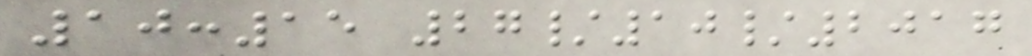10:15 27/10/2017
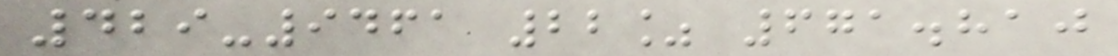429-9461 22% 671.810
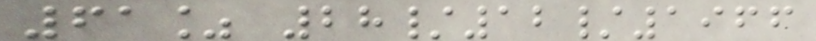61% 28/12/1966
